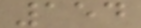154
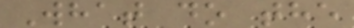What do the
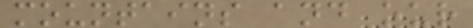mountains and our
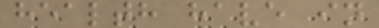health have in
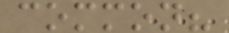common?
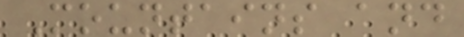Mountains and
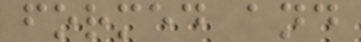formed and
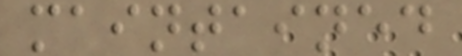maintained
